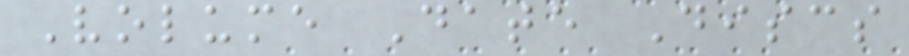Volume Date Discs
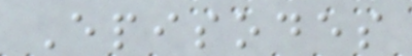Episodes
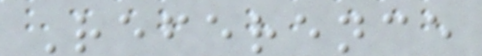Reference
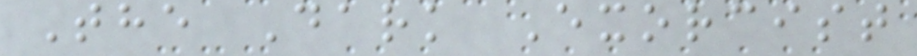The Dark Exorcist
